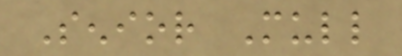Senior Mull
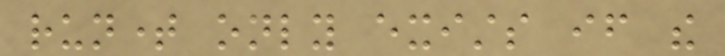runtime only exists if the
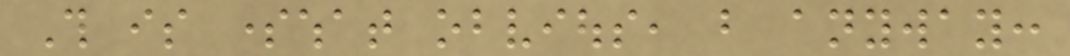This is somewhat obvious, but anyway:
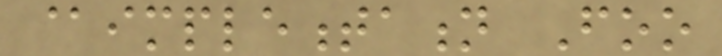@implementation Foo
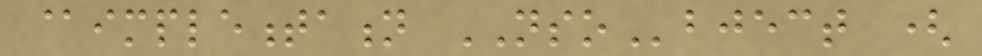@implementation NSObject (
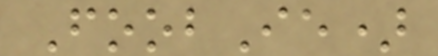FoobIe)
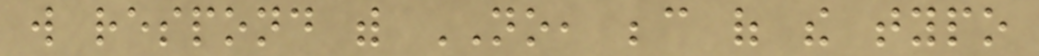will respond with NO, because of the typo
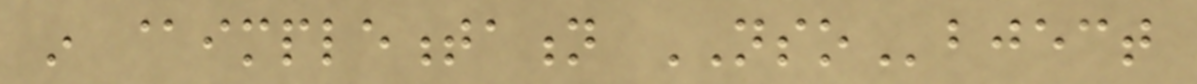in @implementation NSObject
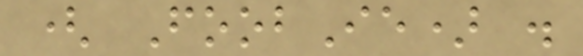( FoobIe) .
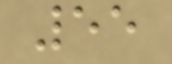55
